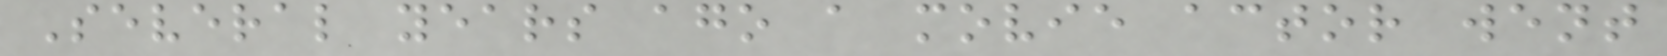Several years ago a movie actor went
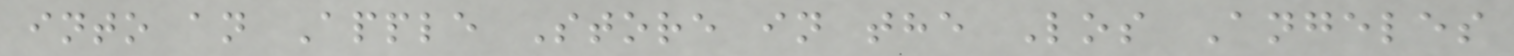into an Apple Store in the Los Angeles
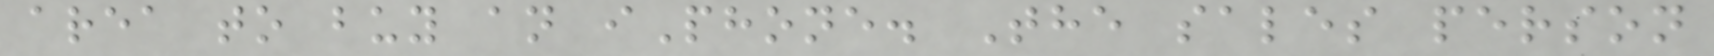area to buy an iPhone. The sales person
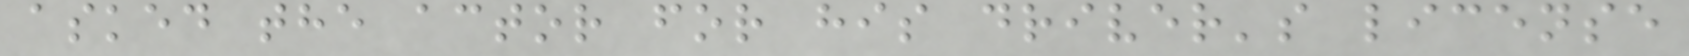asked the actor for his driver's license
